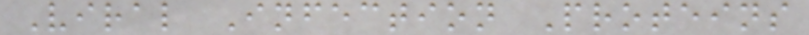Viral Infection Proteins
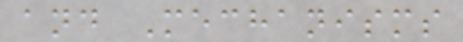and Mechanisms
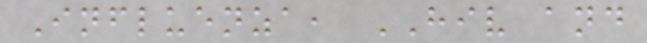Influenza, HIV and
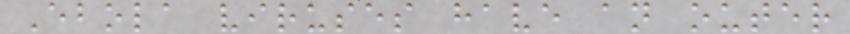Ebola viruses have an outer
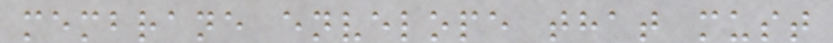membrane envelope that must
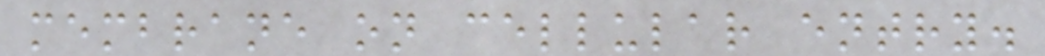membrane on cellular entry.
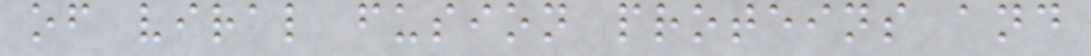of viral fusion proteins and
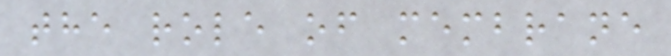the role of membrane
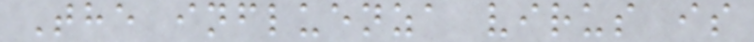The influenza virus is
